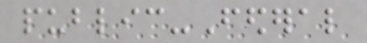public-Federal
